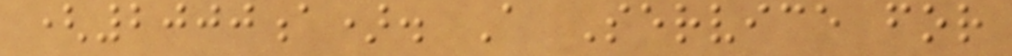(2000a). A Service for
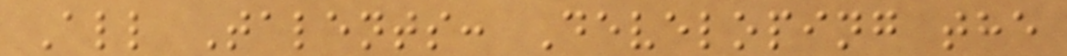All Talents: Developing the
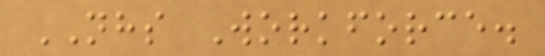NHS Workforce.
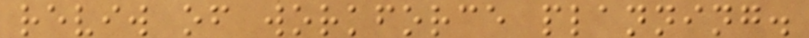reviw of workforce planning.
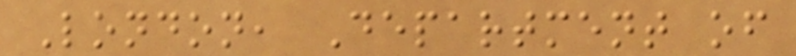London, Department of
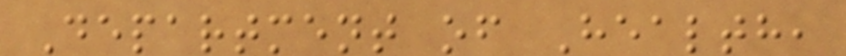Department of Health,
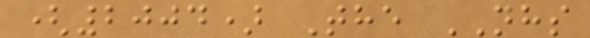(2004) The NHS
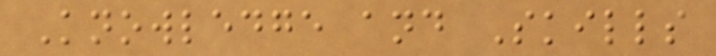Knowledge and Skills
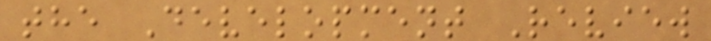the Development Review
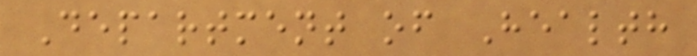Department of Health
